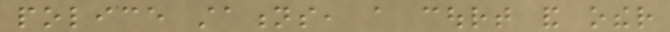police stations, a court and other
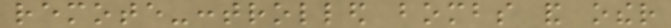remote-controlled bombs and other
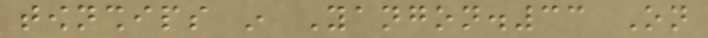townships in Yangon.33 On
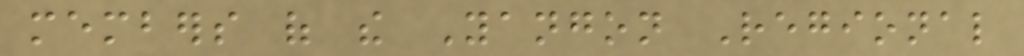members of the Yangon Regional
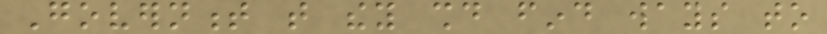Government that they should find ways to
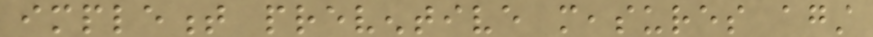implement preventive measures against
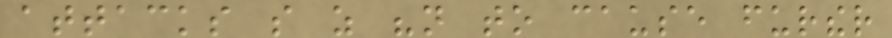attacks so as "not to cause further
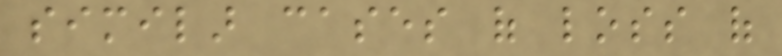similar cases of loss of
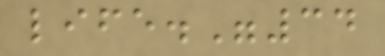life."34
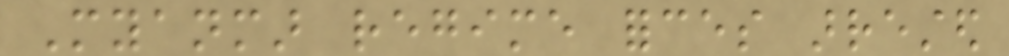Myanmar regime forces arrested
